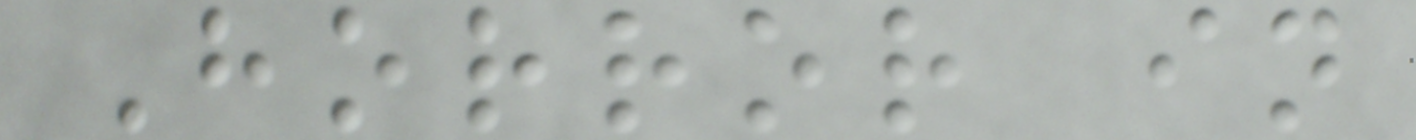Horror in
